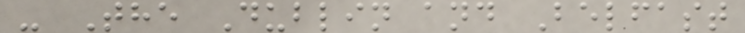- The Dublin and Belfast
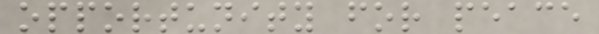opportunity for peace
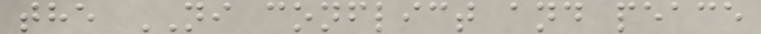the NI conflict and peace
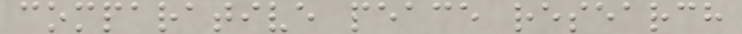comparative peace research
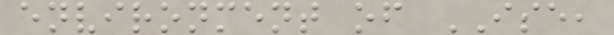environment of ISE,
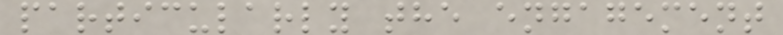particularly the engagement
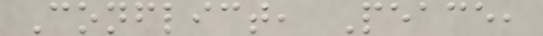Conflict, Peace,
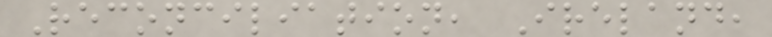Reconciliation, Ireland,
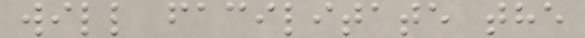will facilitate the
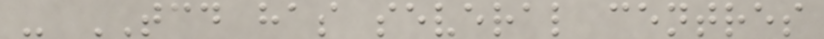- TCD has several centres
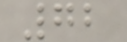72
